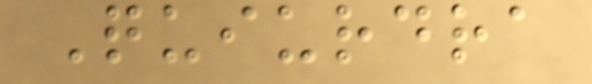Quiurdra
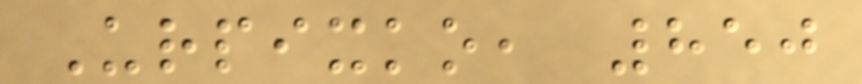Urpixko, 850
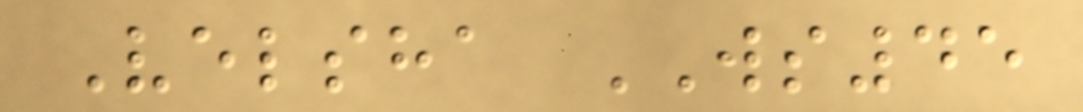Velsha WS45
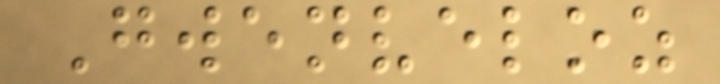Gwenveloz
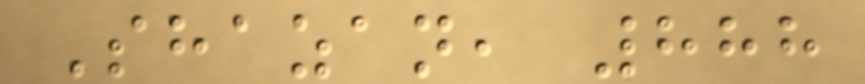Shazan, 888
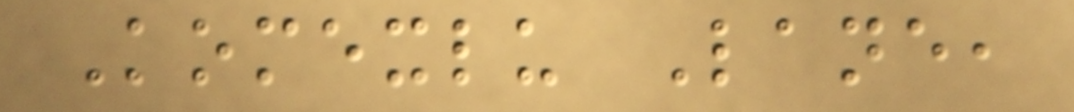Komexlu Lane,
